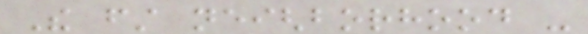The first neighborhood -
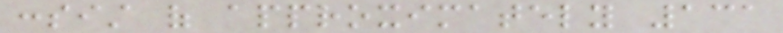consist of approximately 131
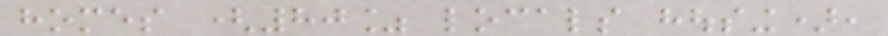homes (80% locals housing),
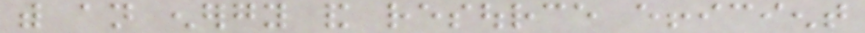with an energy and resource efficient
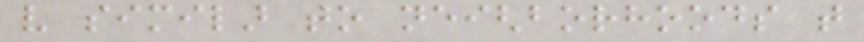very similar to neighborhoods that
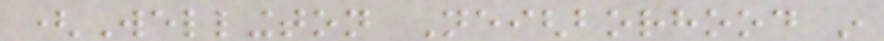(Wellington Neighborhood in
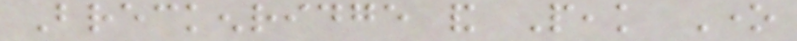Breckenridge and Peak One
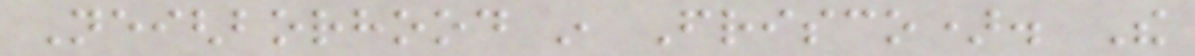Neighborhood in Frisco). The
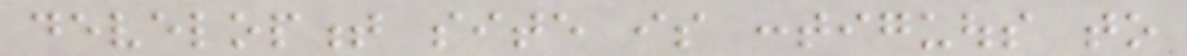development site is contiguous to
